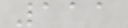111
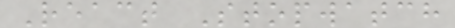React Stopwatch
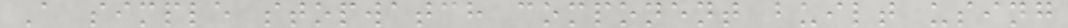A simple stopwatch component built using
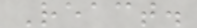React.
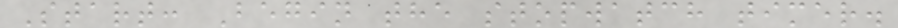Start: Begin the stopwatch timer.
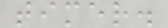timer.
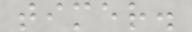timer.
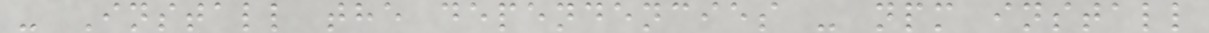- Install the dependencies - npm install
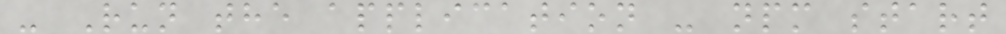- Run the application - npm start
